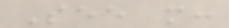See more:
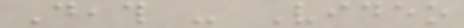Death - Video
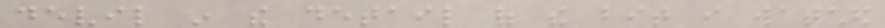devil in the detail of the bit i watched
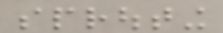sprouting
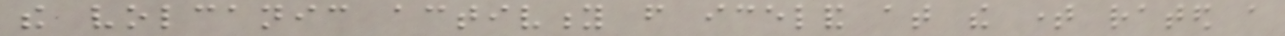the volcanic activity from iceland at the time rated a
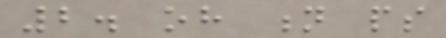2. oh n ps
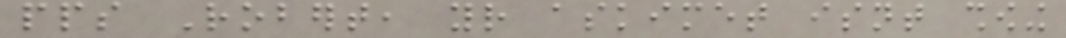pps Robert, your askimet isnt showing
